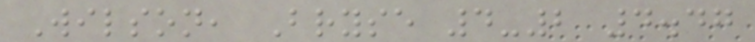Wilson, Bryse 4-2 4.47
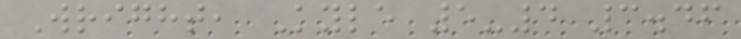Wright, Kyle 5-4 3.46
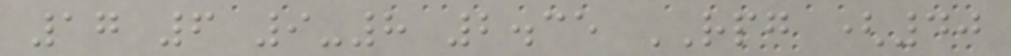17 6 9-8 2.35 RPG (40
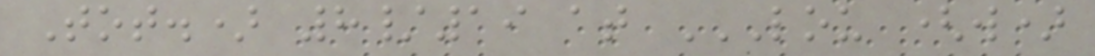Tot.) 8/19 at LOU (W)
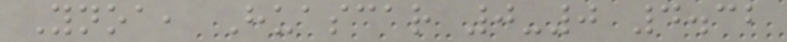Ynoa, Huascar 0-0 4.32
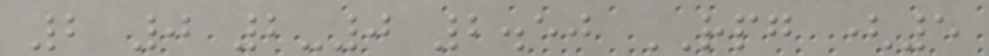2 0 2-0 2.50 RPG (5
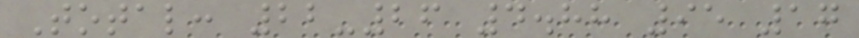Total: 22-26 4.88 95 17
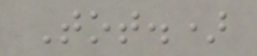Tot.)
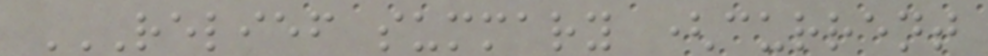RELIEF SUMMARY (CURRENT
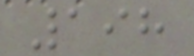198
